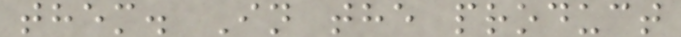them. In the product
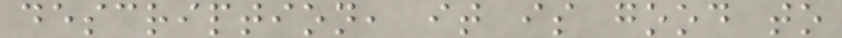description, it is good to
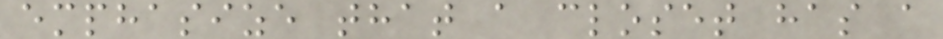emphasize that a closet has a
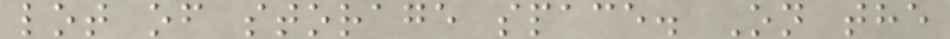lot of storage space. On the
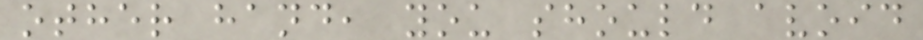other hand, you should avoid
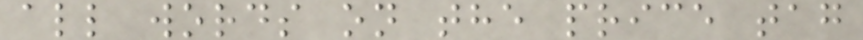all words on the price tag
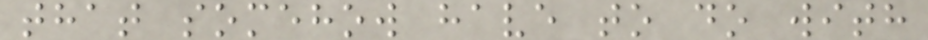that somehow have to do with
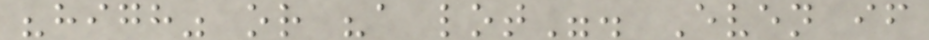"high" or "a lot". Even if
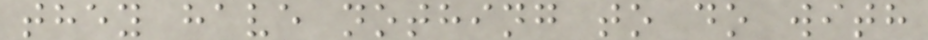they have nothing to do with
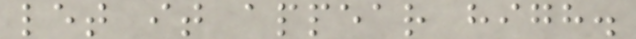let it appear high.
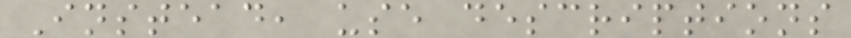Instead, use descriptions
